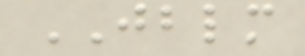JBLM
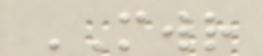MWR
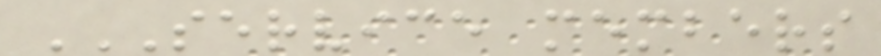SERVICE MEMBERS
